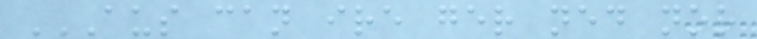AUS CAN IRE GER NED NOR
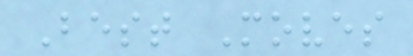Best Moves
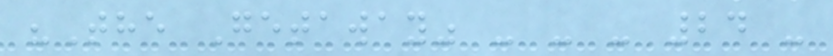"The Getaway" - - - 24 -
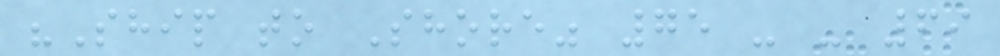"Ship to Shore" 75 - - 69
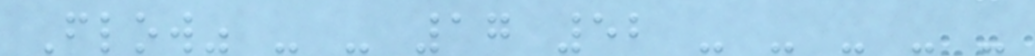Flow" - - 17 52 - - - - -
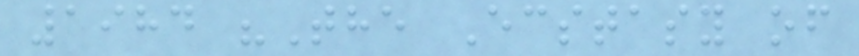1984 "The Ecstasy of
